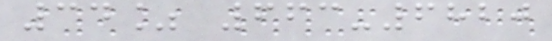34% 663-6820
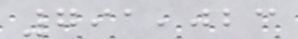791,023
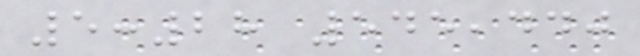5:28 545,440
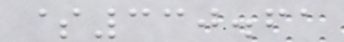$330.61
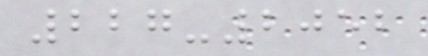227-2052
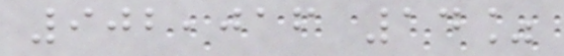902,016 14%
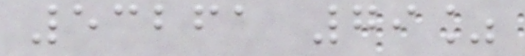53261 79%
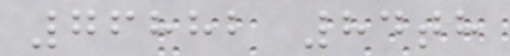76882 84th
